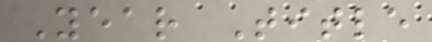Year Title
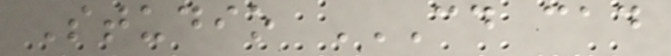Studio CD CAD
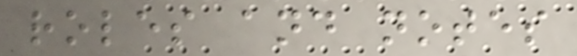roles and notes
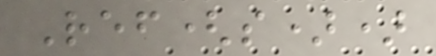Ref(s))
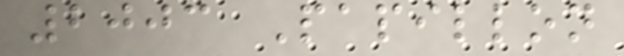2003 Papillon
